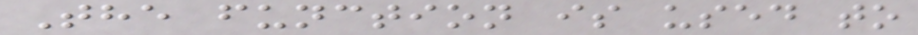The function is used to
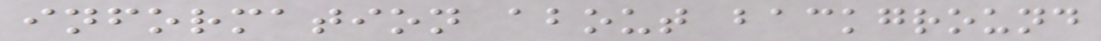information about background
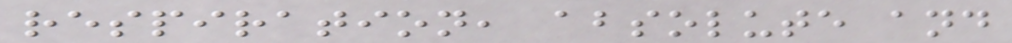respiration, absolute and
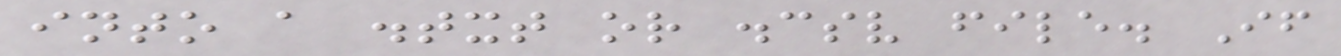into a .txt or .csv file. If
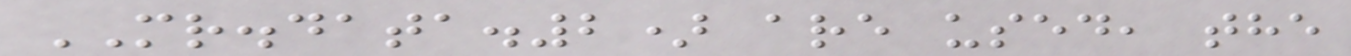MR.data.2) are used, the
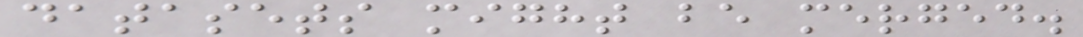datasets might be merged.
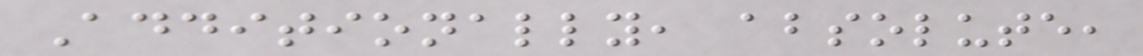Additionally, absolute,
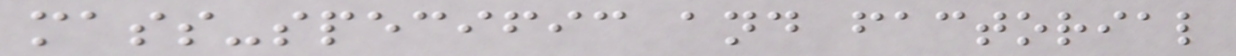mass-specific and factorial
